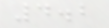4.2
